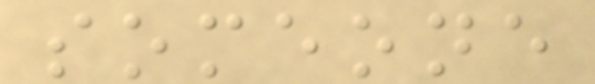someone
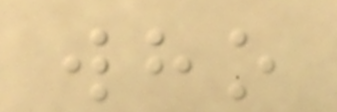who
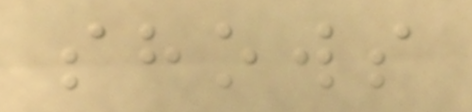shows
